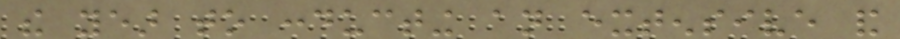the year to conducting an extensive and
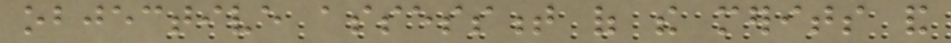objective assessment of the merits and
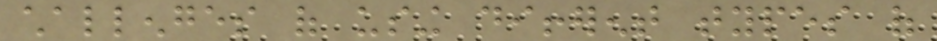challenges of using different types of
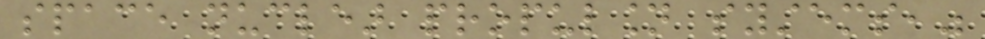space nuclear propulsion systems,"
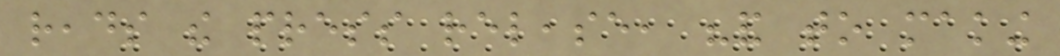reads the press release, "and to making
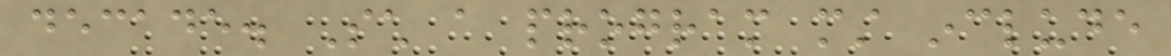decade. Such a program must include
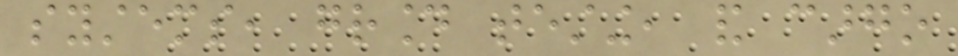systems, ground testing, and cargo
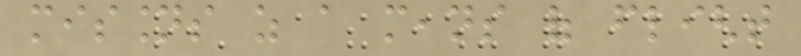missions as a means of flight
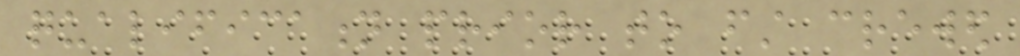qualification prior to first crewed
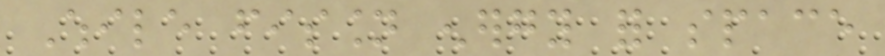While fission energy for space
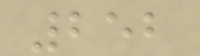252
